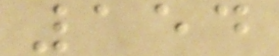154
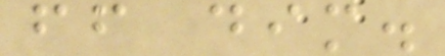ff dim.
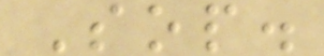Sop.
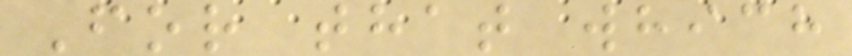For that which
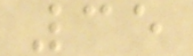35
